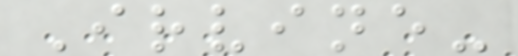Irvine-
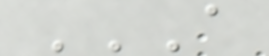A
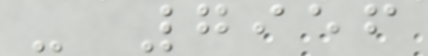- 7956
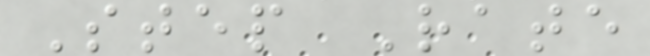Step Rate
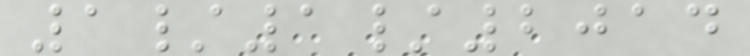1/1/2014
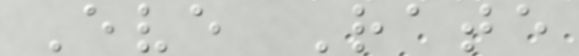Eve Rate
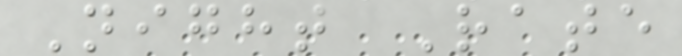Night Rate
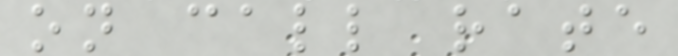on call rate
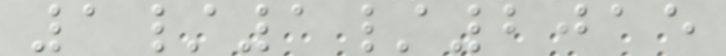1/1/2015
